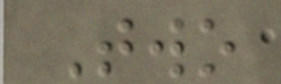Two
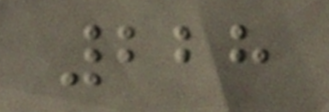228
